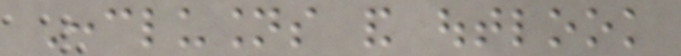Conclusions and outlook
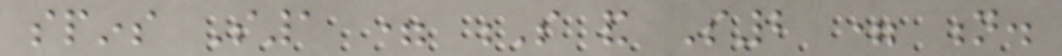spins S1 = S and S2 = n.
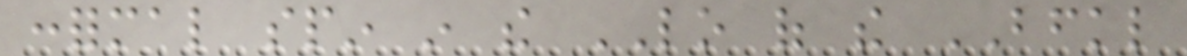conformal spin in the LO of the BFKL
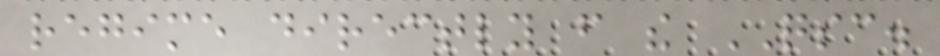regime directly from the QSC.
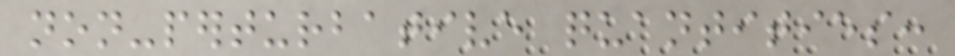non-perturbative quantities:
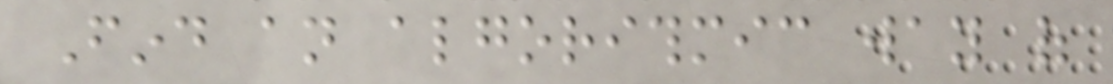Find an algorithmic way of
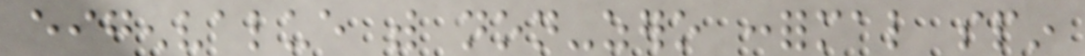eigenvalue with non-zero conformal spin
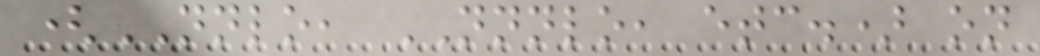(NNLO, NNNLO, etc.) on
